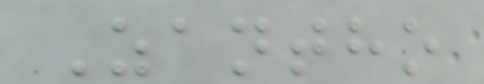Zantho
